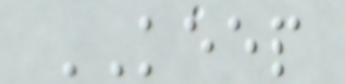KEEP
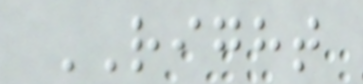RIGHT
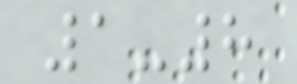1-8
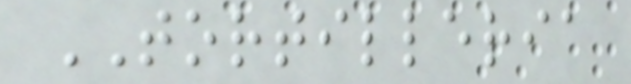TORTILLERIA
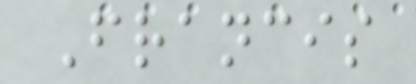Francis
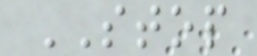STOP
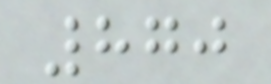870
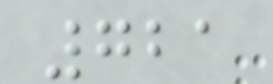721
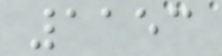1153
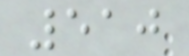510
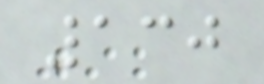130
